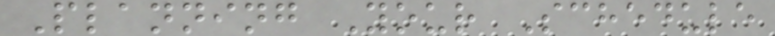Planning Your Schedule
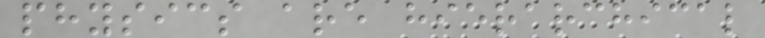physics are hierarchical
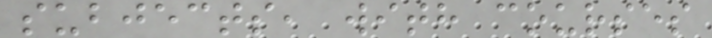subjects, with courses
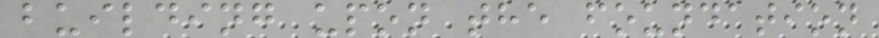building upon the foundation
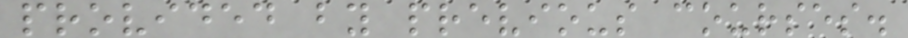provided by previous courses.
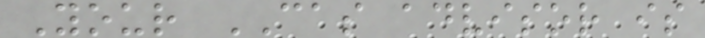Your CAS advisor is
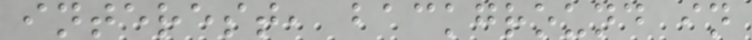interest, background in
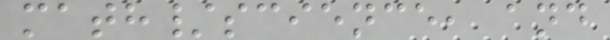math/science, and
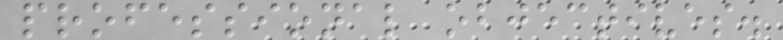professional objectives.
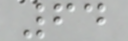64
